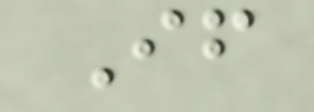If
